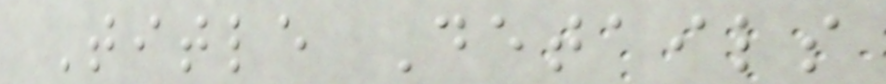Title Details
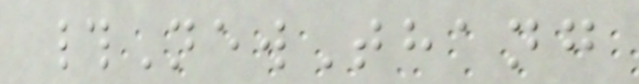#NewThang
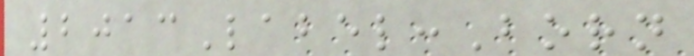2013Label:Born
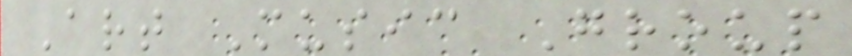Art Music Group
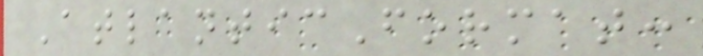AtlanticFormat:
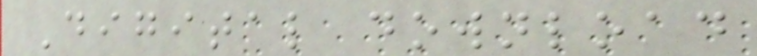Digital download
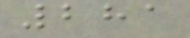281
